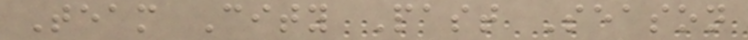Team City Past Season
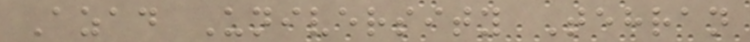Azad University Tehran
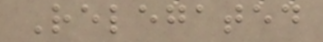Relegated
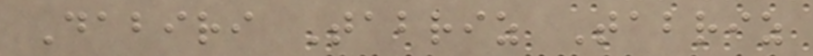Dabiri Tabriz Tabriz
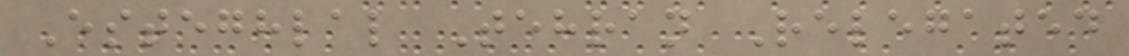Esteghlal Tehran Relegated
